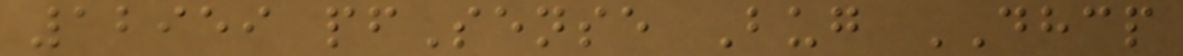12959 pfSense Bug DHCP
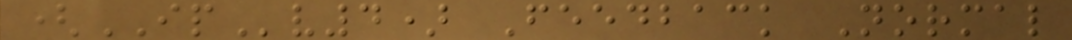(IPv4) Feedback Normal
